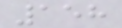158
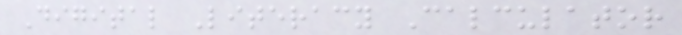Digital Literacy Calculator
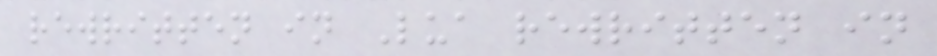rewritten in Lua rewritten in
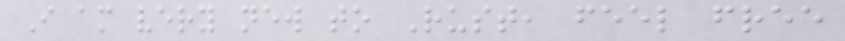I am very new to Rust, feel free
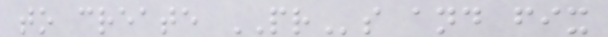to create PRs and fix
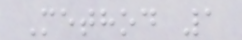Method 1
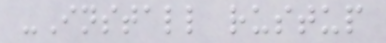-Install rustup
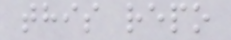this repo
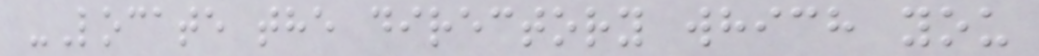-Locate the directory which you
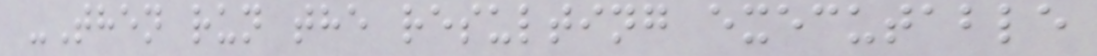-Then run the resulting executable
